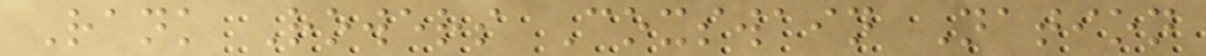Rank Rowers Coxswain Nation
